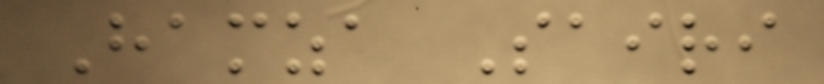Hamza Sairi
